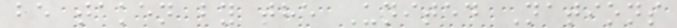be taken by the United Nations
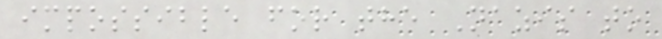impossible for the Nazis to
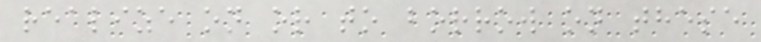realize on or to borrow on these
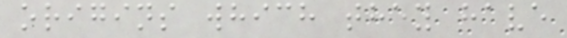origins which they have
